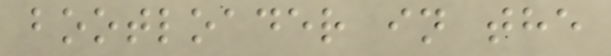bootloader in the
